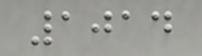1014
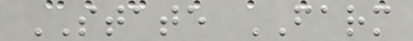STATE FARM
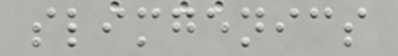slimgenics
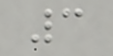3
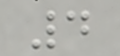4
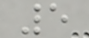5
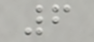6
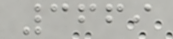3669
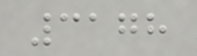3178
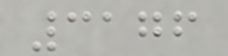3176
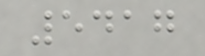5417
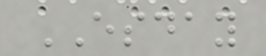ESDAY
